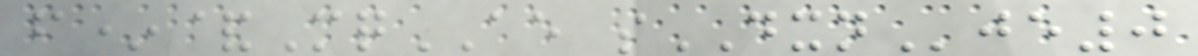f*&MqAE sDXNje0
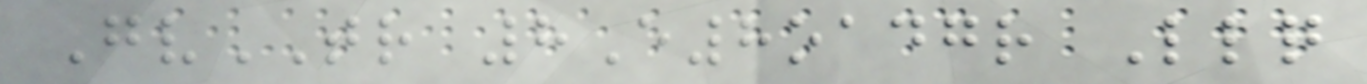GvTR 8E8oadgr Llq
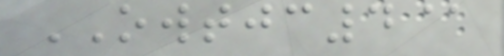OWTJC4@
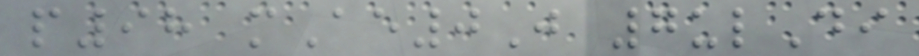p98 mAe0J 7ulDi
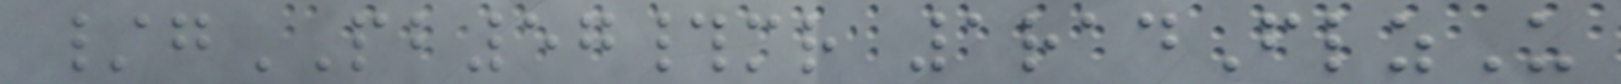/gPB57#mr 1radFlzU
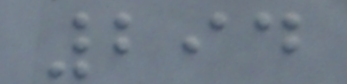294
